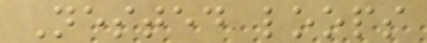Nested loops
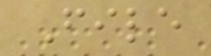File
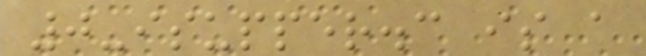0-isupper.c is a
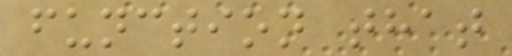function that
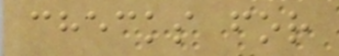checks for
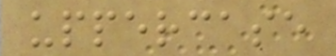uppercase
